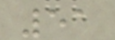51
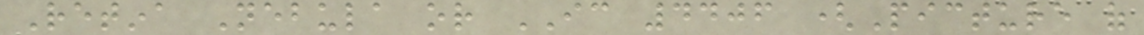Retina Nebula or IC 4406 (Picture of
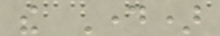the Day)
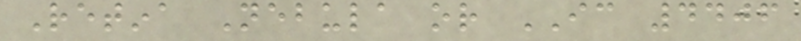Retina Nebula or IC 4406
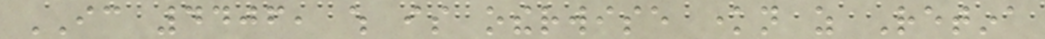IC 4406, which is otherwise known as Retina
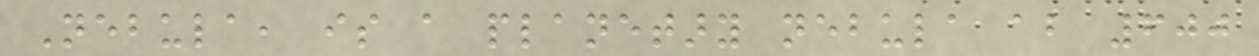Nebula, is a planetary nebula about 600
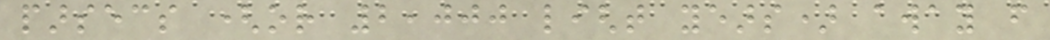parsecs (or 2,000 light years) away from
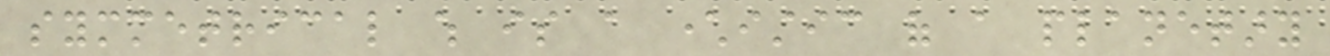symmetrical which is a characteristic of a planetary
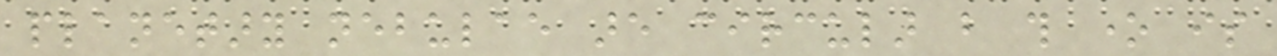planetary nebulae are circular but this one is
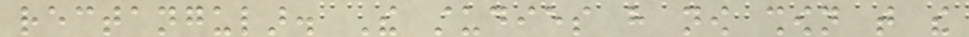rectangular. The studies have now shown that the
